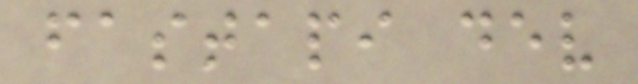fastapi dev
